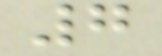7
